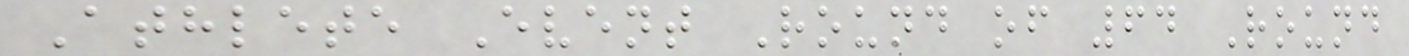Athlete Event Round of 64 Round
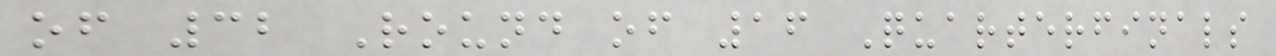of 32 Round of 16 Quarterfinals
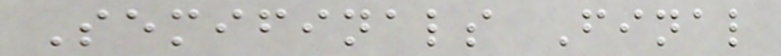Semifinals Final
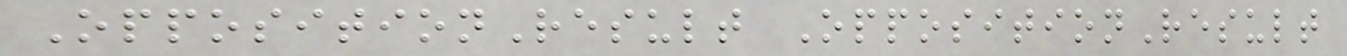OppositionResult OppositionResult
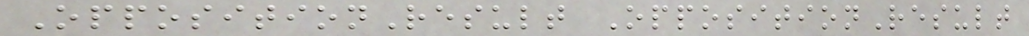OppositionResult OppositionResult
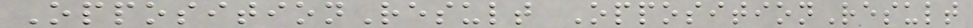OppositionResult OppositionResult
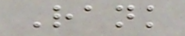Rank
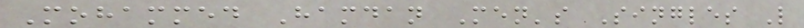Mohammed Hamdan Men's Singles L
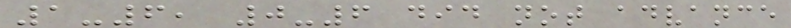1-6, 0-6 did not advance
